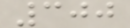300
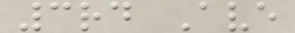3rd Ave
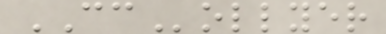CCollyer
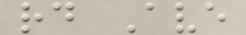rd Ave
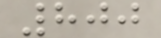800
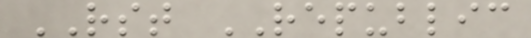RST REPUBLIC
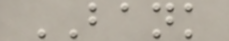BANK
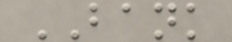BANK
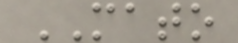MATO
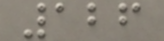126
